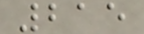215
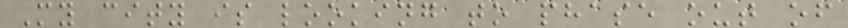My city is looking to phase out of
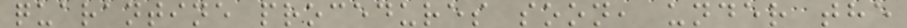quarantine procedures soon, under the
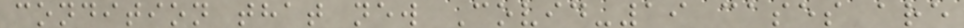condition that new Covid-19 cases are
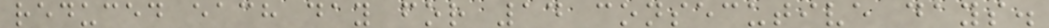reduced each day for 14 consecutive days.
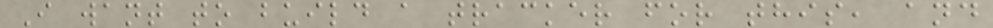I want to build a tracker for this, and
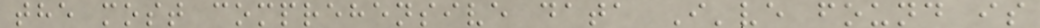the most comprehensive data I've found is
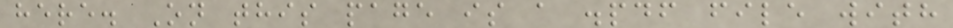here. On this page is a .pdf file with
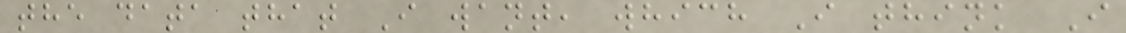the data that I want, which I think I
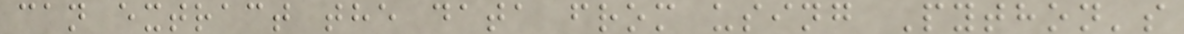can extract the data from using Python's
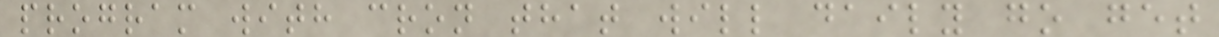program with cron that will daily go get
